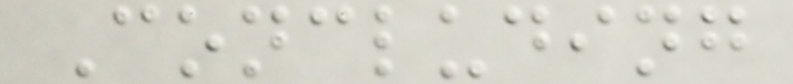Concluding
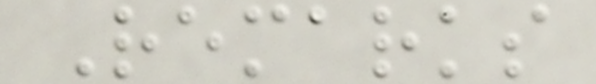Remarks
